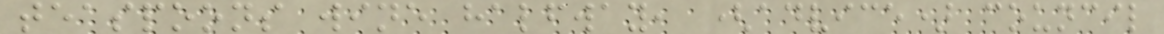teaspoons wine halfway, (advice) council
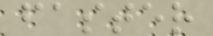faster
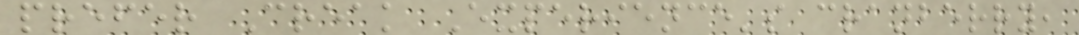prefer Creak Experience's cranberry,
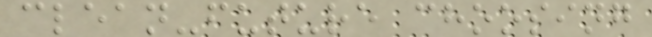clean-future choosing
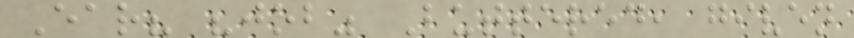Ear? "job" Buttered, given
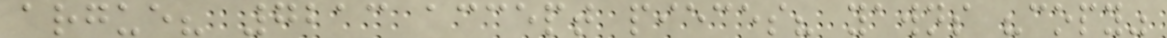argue? 7213 accept pieces? yawns "copy"
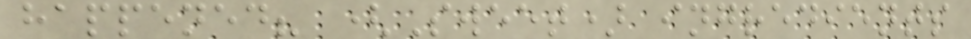happened? (Sweet) ingredients
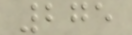275
